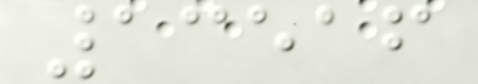13516
